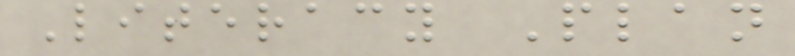Literacy Plan
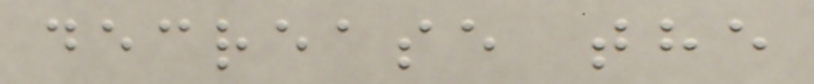decrease the
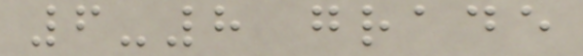6-8 grade
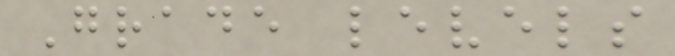Grade levels
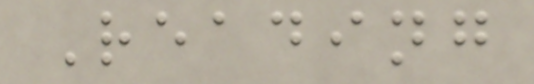Reading
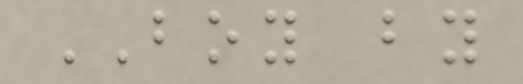BOY by
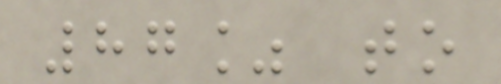87% to
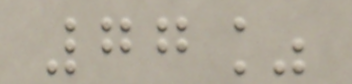77%
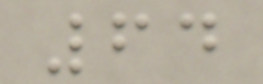64
